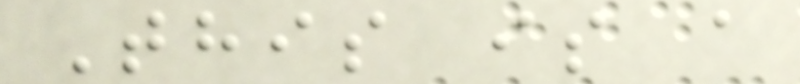This is a
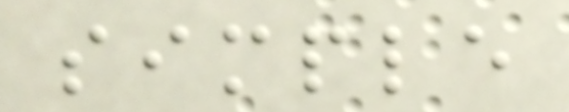simple
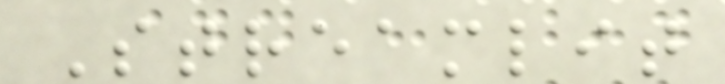Streamlit
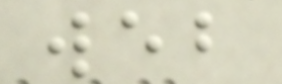web
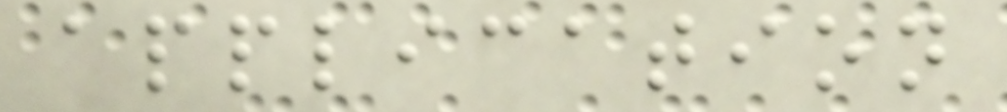application
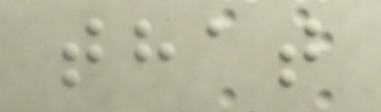that
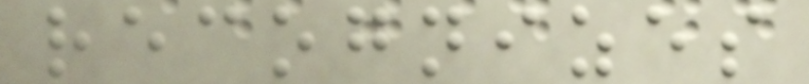recognizes
